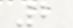2
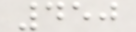450
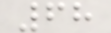68
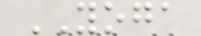YOGA
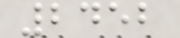2452
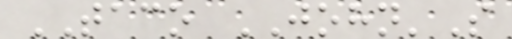TACO JOHN'S
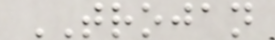TROJAN
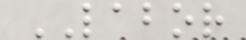LABOR
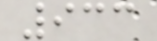933
